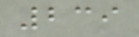239
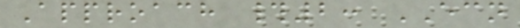Approach #2: ECN
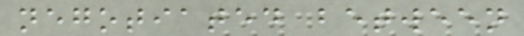negotiated between
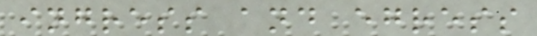ingress and egress
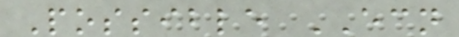Possible ECN
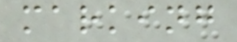marking
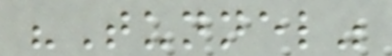"Tunnel"
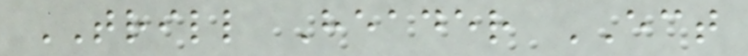TRILL Header ECT
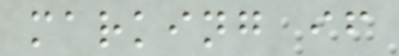marking if
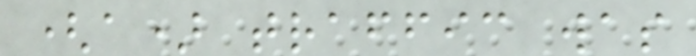(a) traffic was
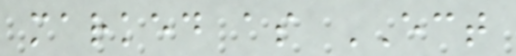marked as ECT
